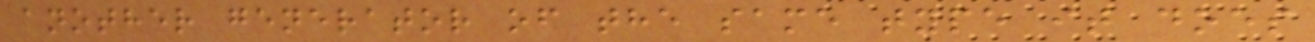another generator of the same type it does
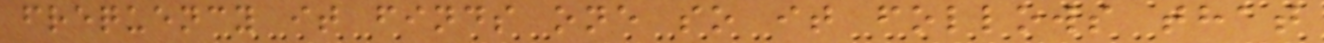frequency it finds one so it follows that
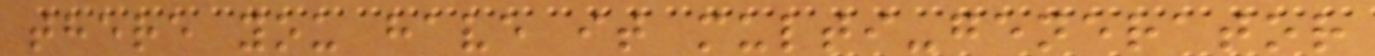there you have it multi-generator
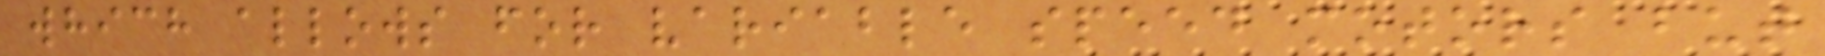which allows for variable speed motors but
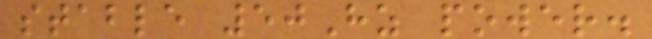stable 50Hz power.
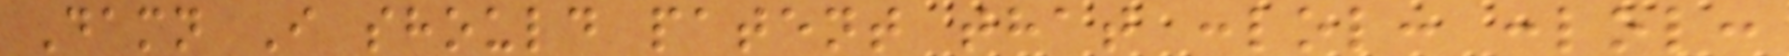Damn I should patent that :lol: :lol:
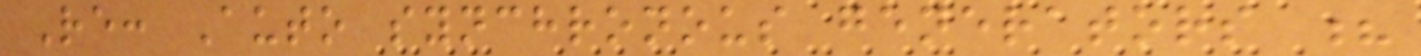Re: Auto synchronous generators ?
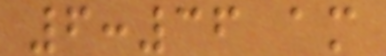6:36 am
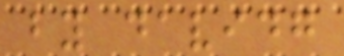by davidg
